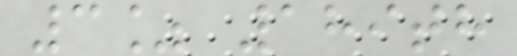3% 189th
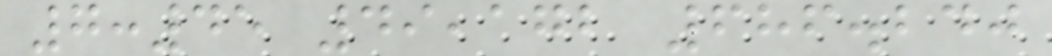7:45 49,172 686.240
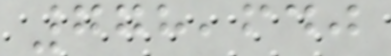778,640
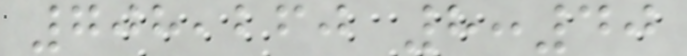708,260 8:40
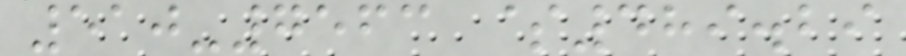510-7563 $489.29
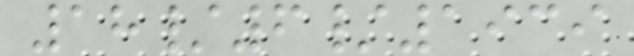18/6/1939
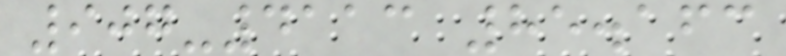907-4113 85.163
